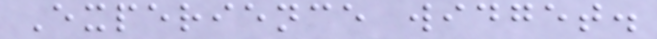Experience widget.
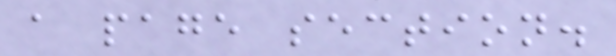a page section.
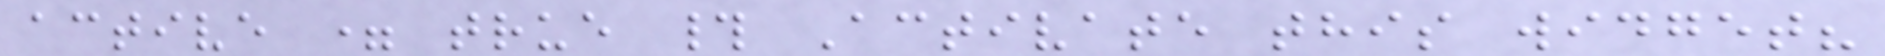active = true # Activate this widget?
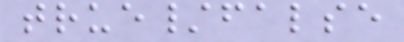true/false
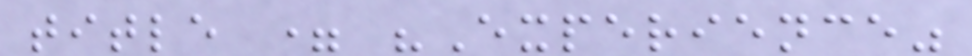title = "Experience"
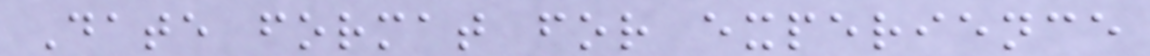Date format for experience
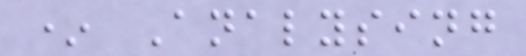* Analysing
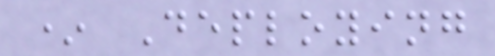* Deploying
